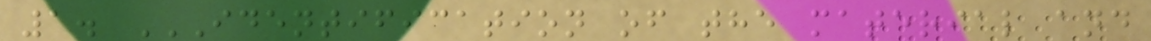1. IDENTIFICATION OF THE MATERIAL AND
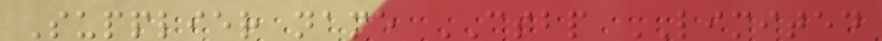Supplier name CSBP LIMITED
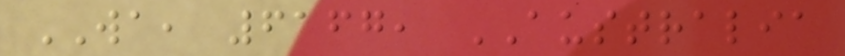WA, 6167, AUSTRALIA
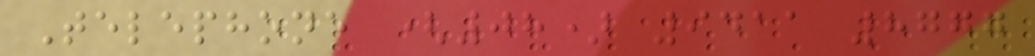Telephone (08) 9411 8777
